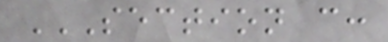SECTION C:
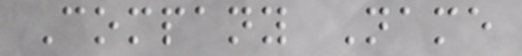Company Name
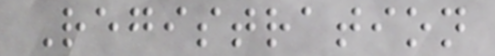Registration
